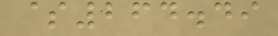$264.49
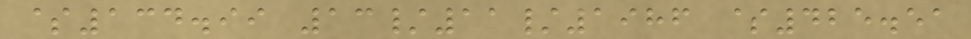$134.99 13/11/1986 $425.51
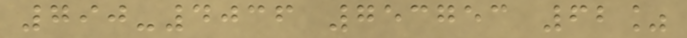790-4036 753753 62%
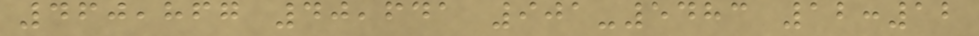460,867 40,641 901-5483 12:12
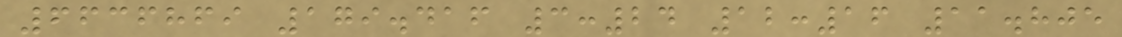6636869 179.416 3:24 12:16 11.805
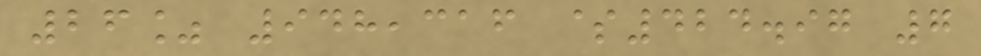26% 948,316 $424.97 7
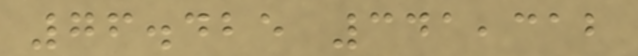76.425 341,312
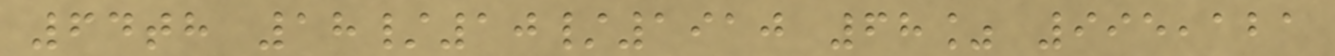64th 18/10/1910 68% 995,121
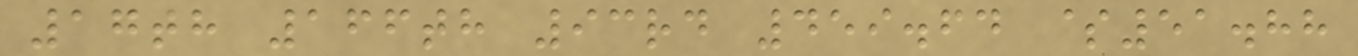17th 166th 93rd 459.64 $51.88
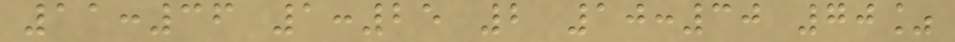11:36 1:25 2 10:30 70%
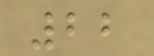22
